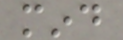mind
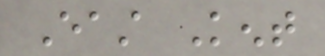East Kent
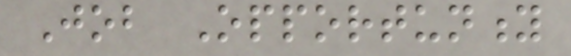Job Opportunity
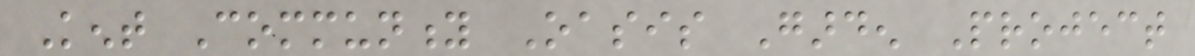Kent Community Oasis Garden Project
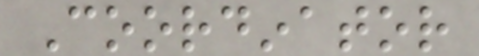Coordinator
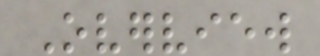Overview
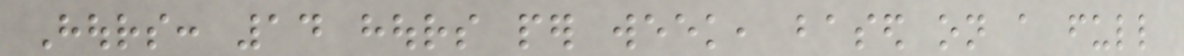Hours: 14 hours per week, based on a full
